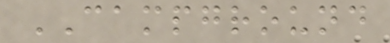CAMPGROUND
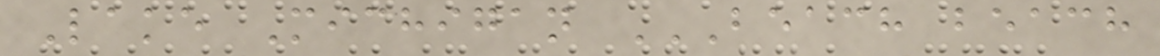Lake Michigan BEACH BEACH
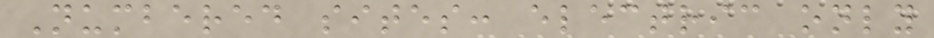Numbered sites: electric only
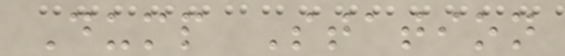Dump Station
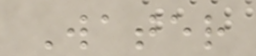Water
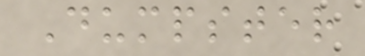Dumpster
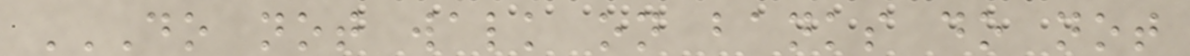DO NOT WALK ON BANKS DO NOT
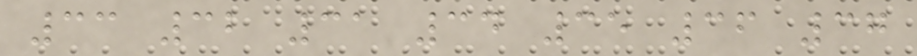33 32 31 34 35 36 37
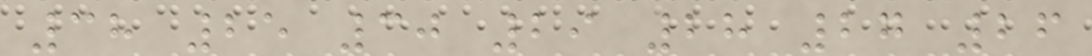38 25 30 29 28 27 26
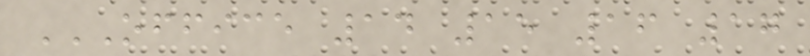OFFICE 14 15 16 17
